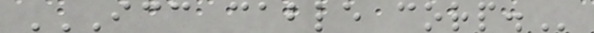ICC CABLE CORP.
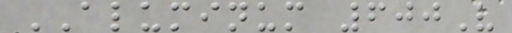ALUMINUM 600V
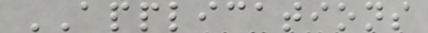APPLICATIONS
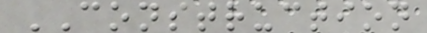CONSTRUCTION
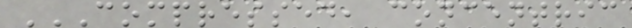COMPRESSED, CONCENTRIC
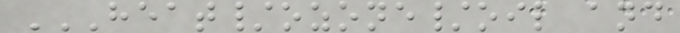HEAT/OZONE/OIL AND
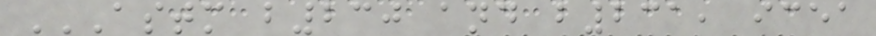ASTM B230 AND B231, ICEA
